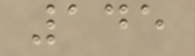145
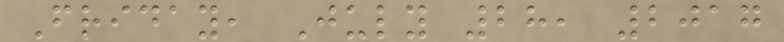Friday, July 28, 2017
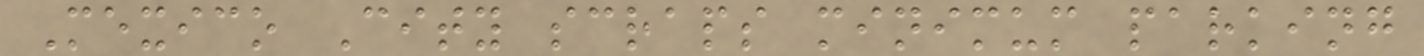Mexico City scraps minimum parking
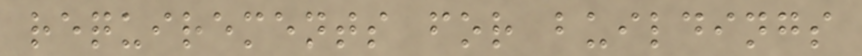requirements for buildings
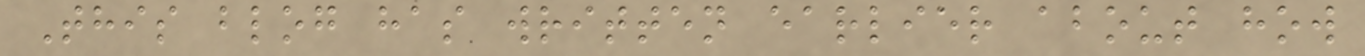This blog has written earlier about how
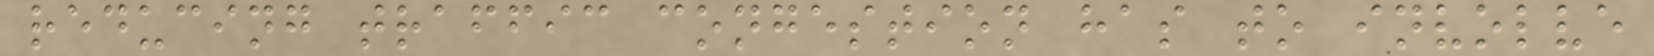reducing traffic congestion has to involve
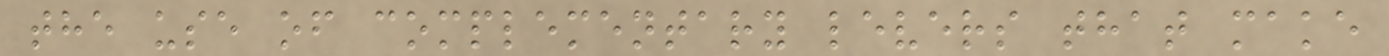the use of complementary levers that make
